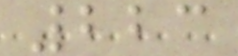223
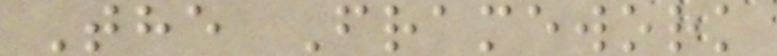The Framework
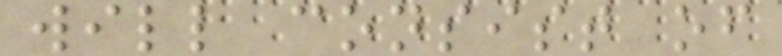will consist of
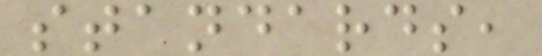standards,
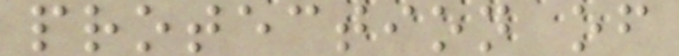protection of
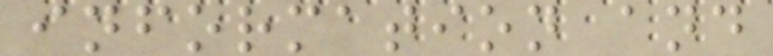information and
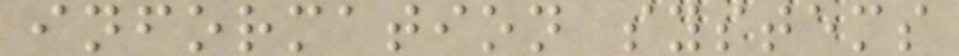information systems
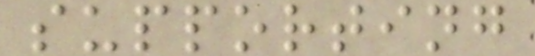supporting
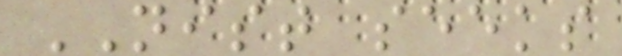NIST seeks
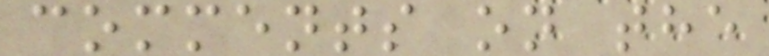comments on the
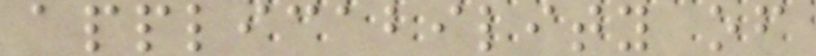applicability of
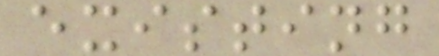existing
